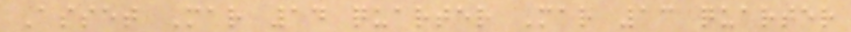Asset Mar 14 quarter Mar 13 quarter
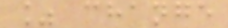% change
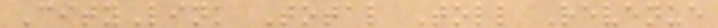CityLink Total Toll Revenue
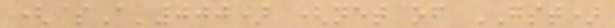($A'000) (net of GST)
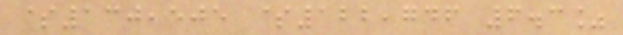$130,505 $122,746 6.3%
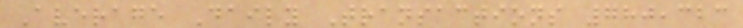Average Daily Transactions 780,323
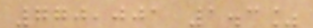770,001 1.3%
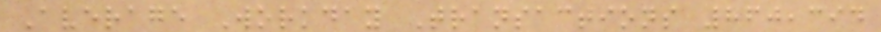Average Workday Transactions 860,394
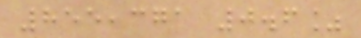855,371 0.6%
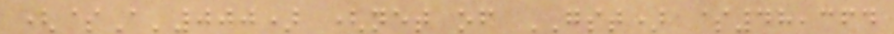($A'000) (net of GST) $48,364
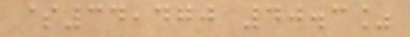$34,470 40.3%
